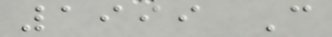1999 C
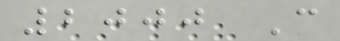2000 C
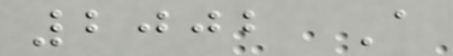2002 A
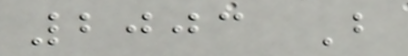2003 B
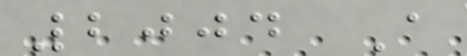2004 A
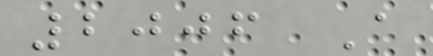2006 A
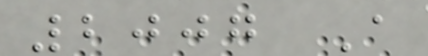2007 A
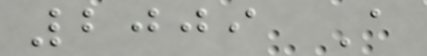2009 A
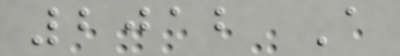2012 A
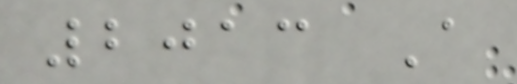2013 A
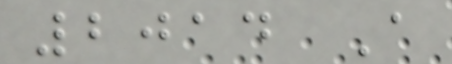2014 A
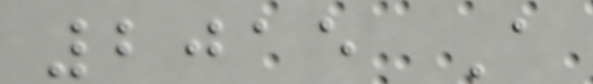2015 A
